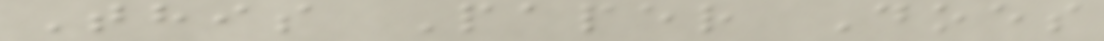This Paper Does
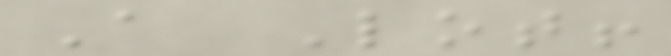A Lot!
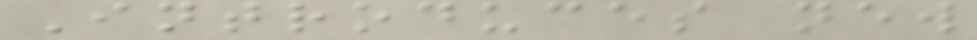Introduces new
